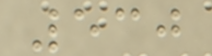530
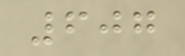607
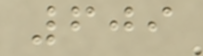609
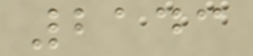2143
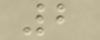2
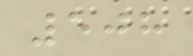508
